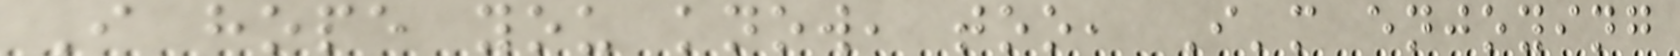I hope you know, too, I'm enjoying
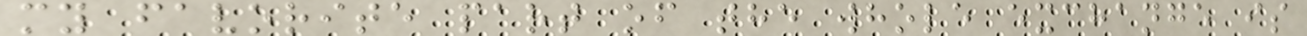my favorite part of the whole exchange is
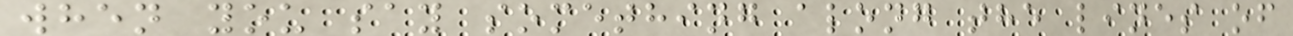when you say something along the lines of
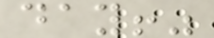day!"
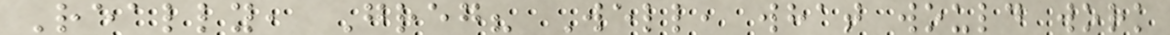Really, Greg? Well, what would work
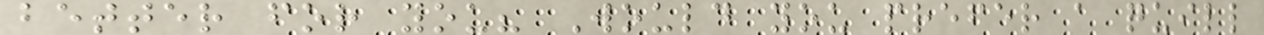better for you? Would you prefer a quill
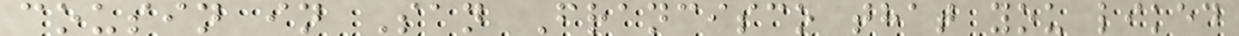cousin in San Francisco that you liked
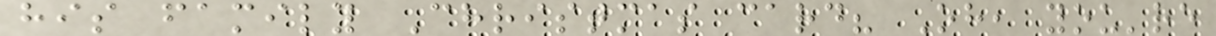his family Christmas card? Oh, you're
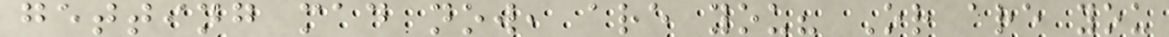getting mad now, are you? Or are you
